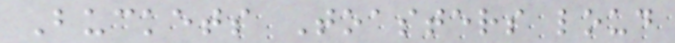Buckets Toasters loud
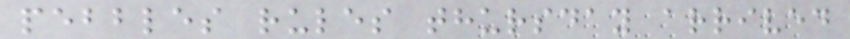pebbles rules thursday arrived
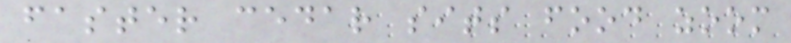faster cedar sits food zoom
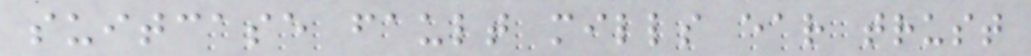suitcase fault mills ear trust
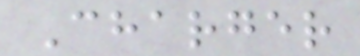Charger
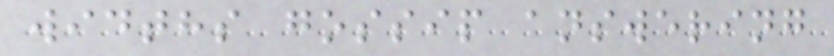widths gossip answering
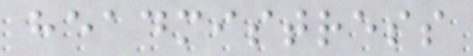headmistress
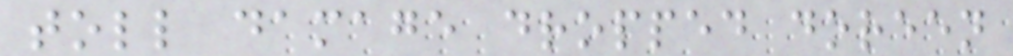toll damage dropped doreen
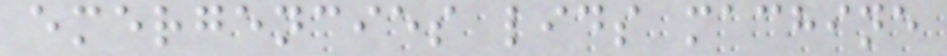emergencies lids machine
